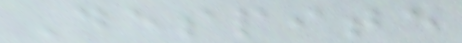Despite
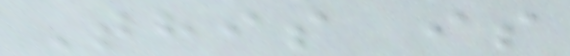This is
